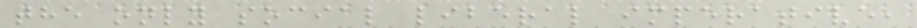the only social liberal imperative,
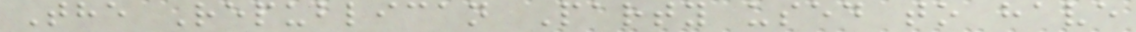The Republican Party used to have
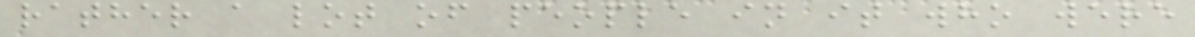rather a lot of people in it who were
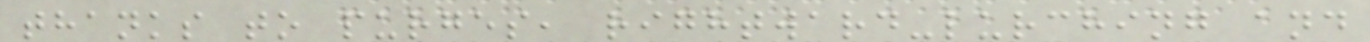thanks to purges, rightward-lurching and
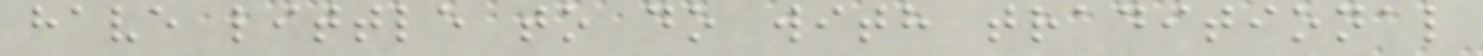have little to do with traditional
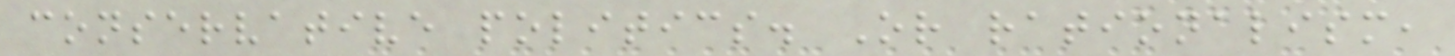conservative politics. Or rationalism,
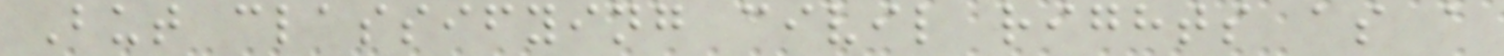But classifying civil rights as a
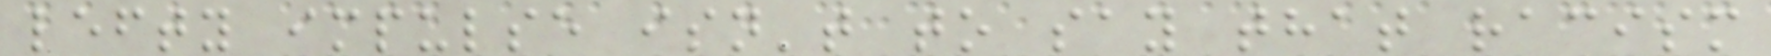lefty impulse isn't to say that racism
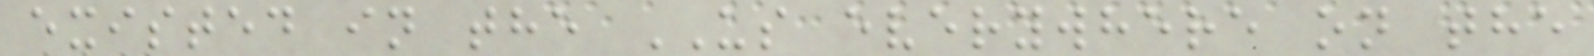existed in the US everywhere on the
